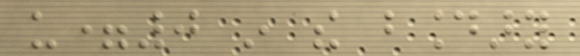u=0 in the boundary
